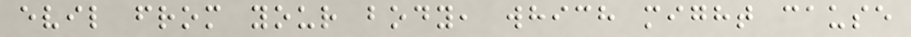evil from your body, which might cause
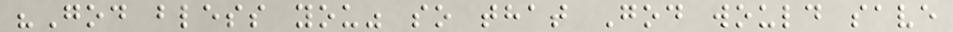"God bless you" so that God would save
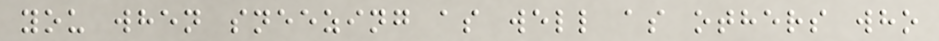you when sneezing as well as others who
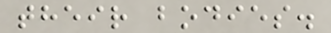their bodies.
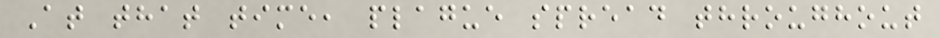At that time, plague spread throughout
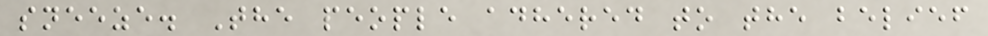sneeze. The people adhered to the belief
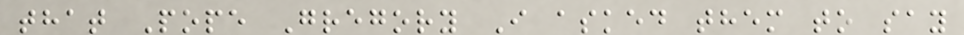that Pope Gregory I asked them to say
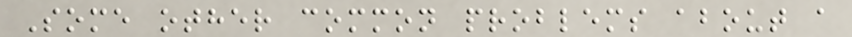Some other common problems about a
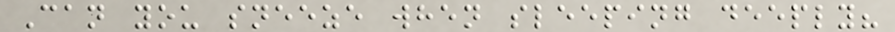Can you sneeze when sleeping deeply?
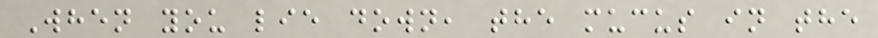When you lie down, the mucus in the
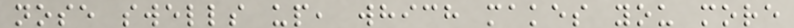nose swells up, which makes you more
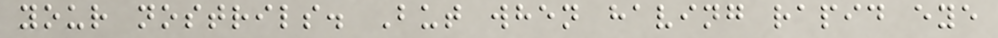your nostrils. But when having rapid eye
